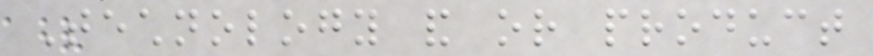Technology and or product
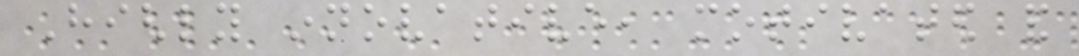Highly innovative, motivated and
